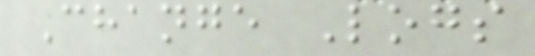Change Logs
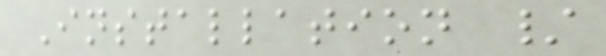Installation /
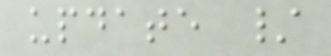update /
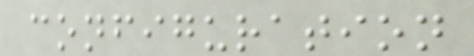configuration
